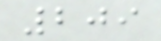209
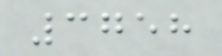3758
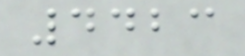4423
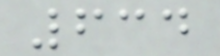634
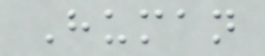Human
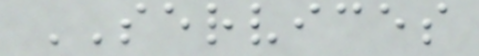SERVICES
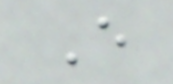E
